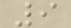9
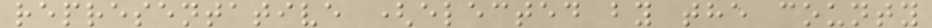representative (elected by the county
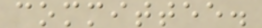committee.
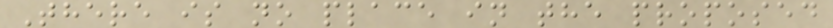There is no place in the proposed
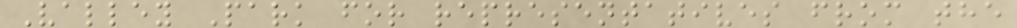Valley Park for representatives from the
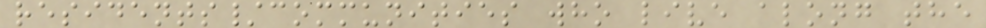residents/communities who live along the
